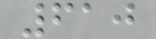610
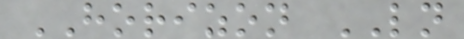HORIZON LN
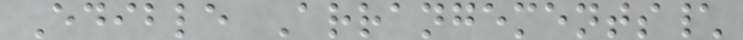Edible Arrangements\
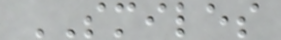SMILES
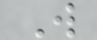W
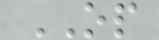OP
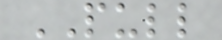PULL
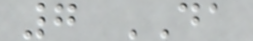7 DA
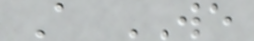A WE
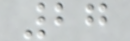27
